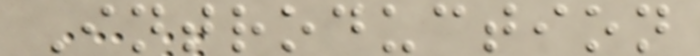Introduction
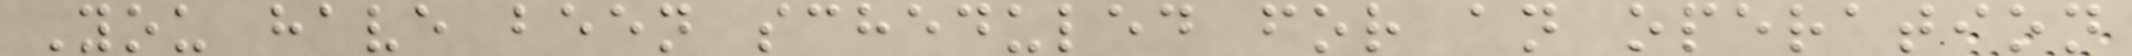You have been scheduled for an operation
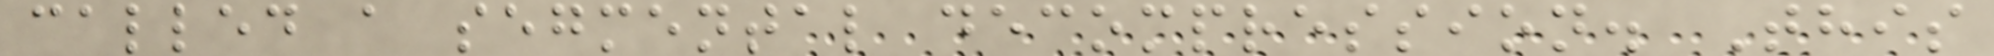called a segmental decompression. This
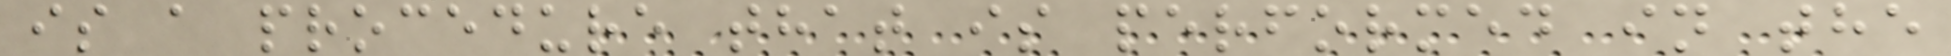is a procedure that is performed in the
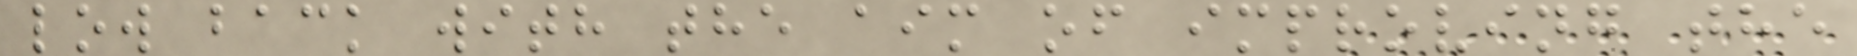low back with the aim of improving the
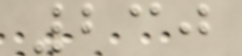230
